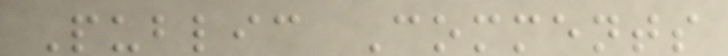Public Comments
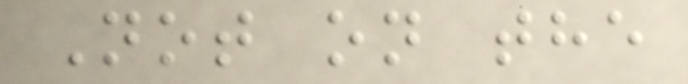Not on the
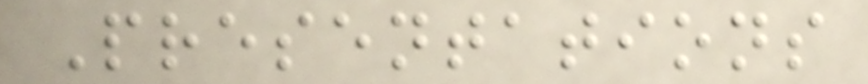Presentations
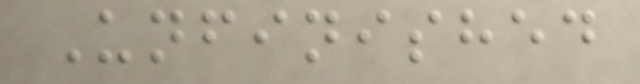Unfinished
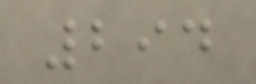294
